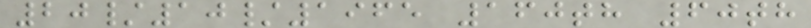20/10/1965 160th 60th
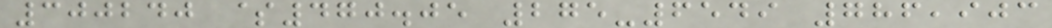300240 $470.05 275-6549 786,903
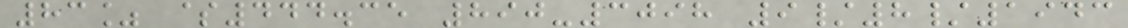83% $444.35 890-3098 9/8/1943
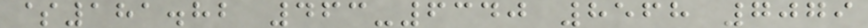$181.82 463-6340 8568 7079
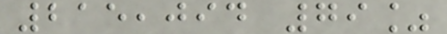215,094 79%
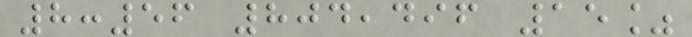8:56 804,496 15%
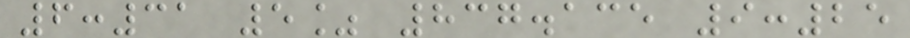6:31 5% 837.135 9:25
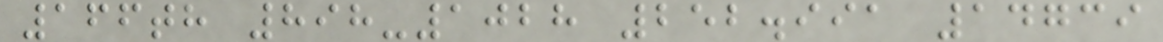166th 898-1028 252.991 14739
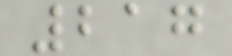217
